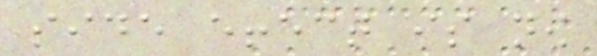side effect is now
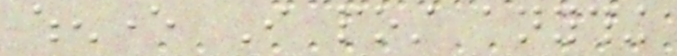whenever I post anything
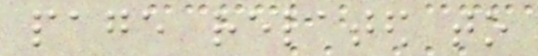page related to
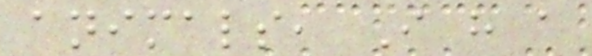animals, I have a
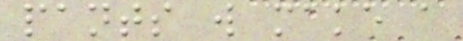pants will make a
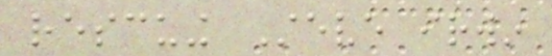rescuing Steve irwin
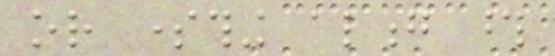or something along those
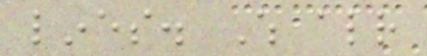lines. Which already
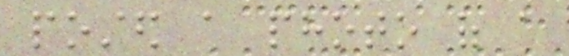posted a photo of a
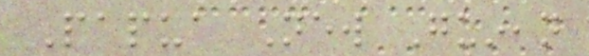Papua New Guinean
